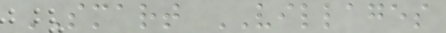SMART VILLAGES
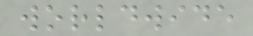worldwide
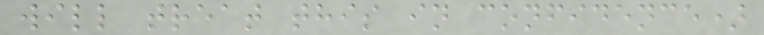will treat this in confidence)
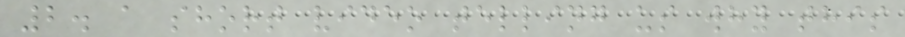2. a short video telling us why this
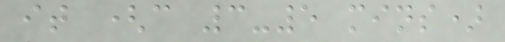it (c 3-5 mins)
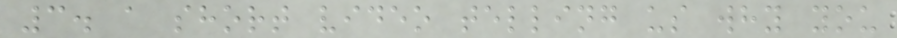3. a short video telling us why you
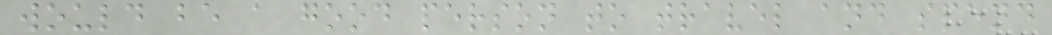would be a good person to travel and spend
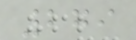279
